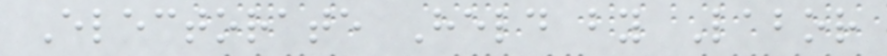Electorate Held by Labor
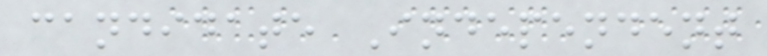candidate Independent
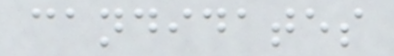candidates
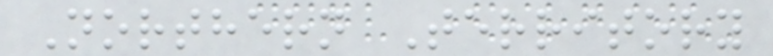Northern Territory
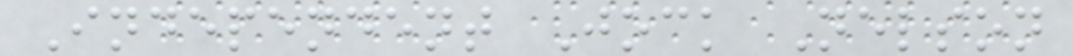Independent Jock Nelson
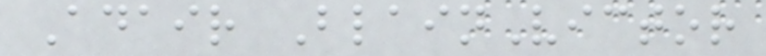Adair BlainVictor
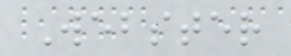Webster
